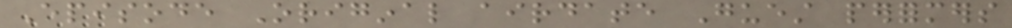Episode Original airdate Guest performers
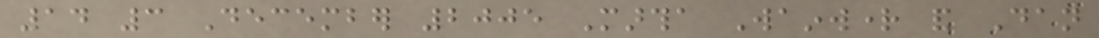14 3 December 2005 Martha Wainwright and Dan
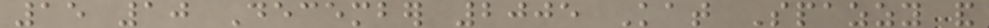15 10 December 2005 Kat Spazzy and
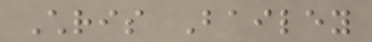Chris Bailey
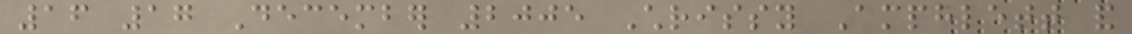16 17 December 2005 Chrissy Amphlett and
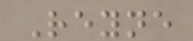Reyne
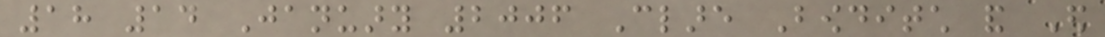18 14 January 2006 Clare Bowditch and Ed
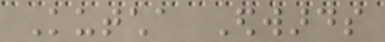Kutcha Edwards
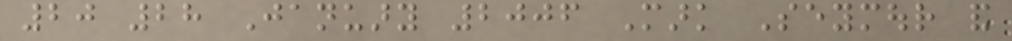20 28 January 2006 Mark Seymour and
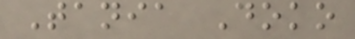Tania Doko
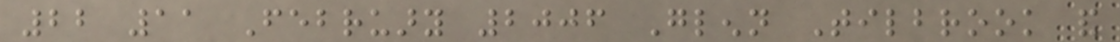22 11 February 2006 Glenn Tilbrook and
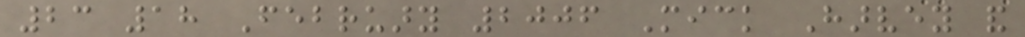23 18 February 2006 Mick Harvey and
